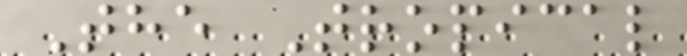The Tropical
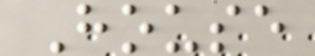House
